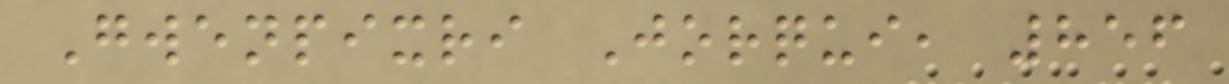Gwenpixri Jorqui, 856
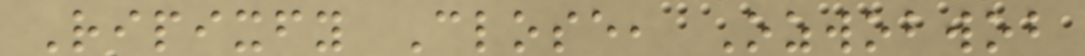Ripixfy Close, Ozwobwob
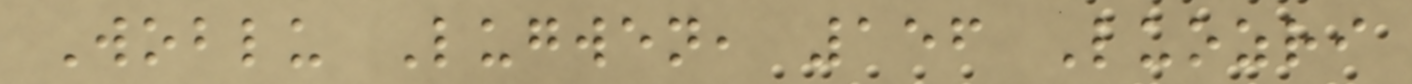Woblu Lugwen, 156 Luozri
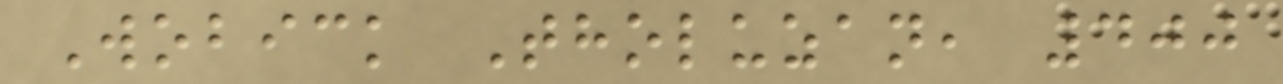Wobick Tholuzan, 400
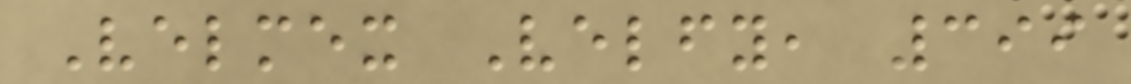Velmex Velfy, 399
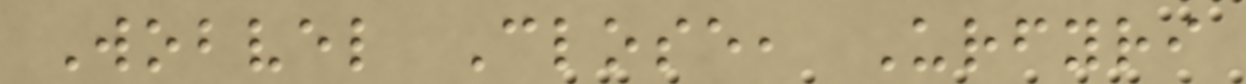Wobvel Close, Urfyri
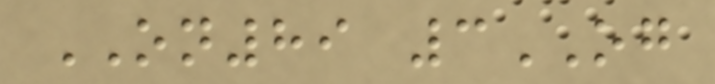ON89 3OG
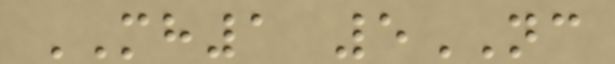MH1 5NC
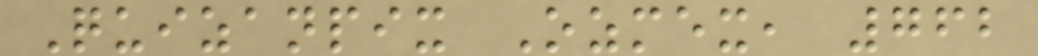Quizanpix Ozmex, 762
